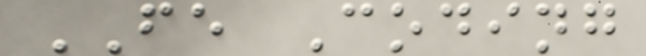FE Coding
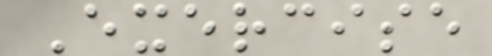Exercise
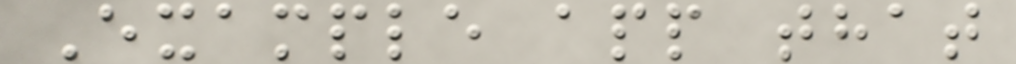Example app that
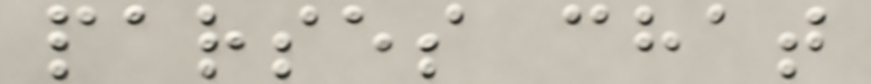parses chat
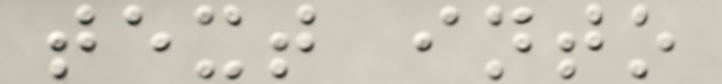text into
